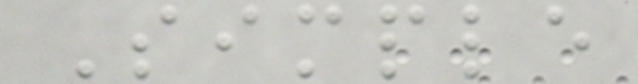Simple
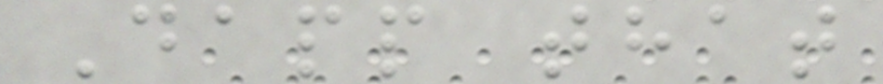Dapp that
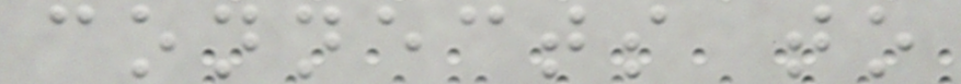connects to
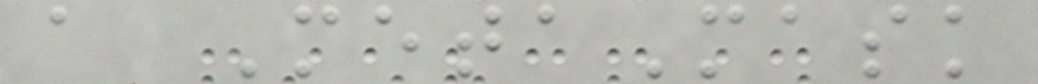a MetaMask
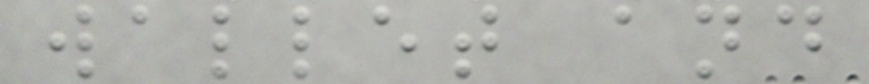wallet and
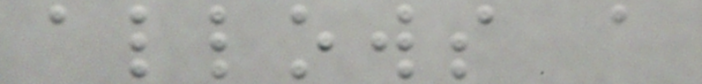allows a
